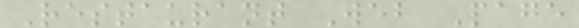Restaurant Web Page
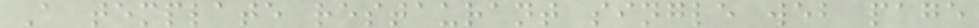A template restaurant single web page
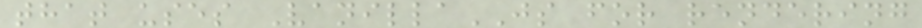that uses VanillaJS for rendering
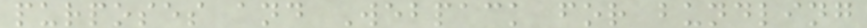purposes and Webpack for bundling
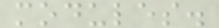modules.
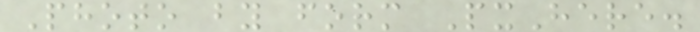Photo by form PxHere.
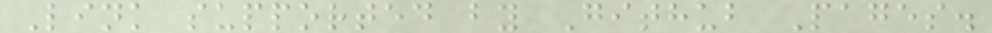Link supported by Github Pages.
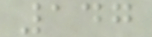147
